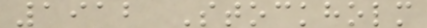1912 Stockholm
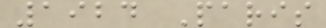1924 Paris
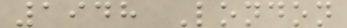1948 London
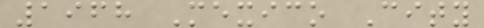1968 Mexico City
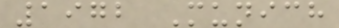1972 Munich
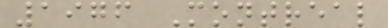1976 Montreal
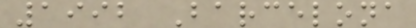1992 Barcelona
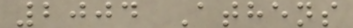2004 Athens
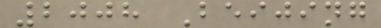2008 Beijing
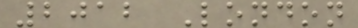2012 London
